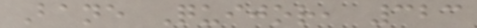Bane Quijor, 323
